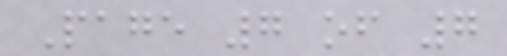Page 7 of 7
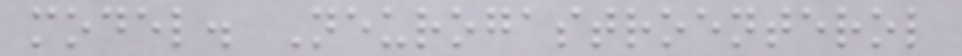model. Neurogastroenterol
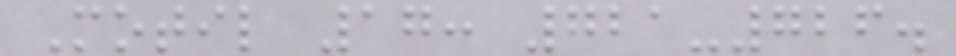Motil 17: 721-726.
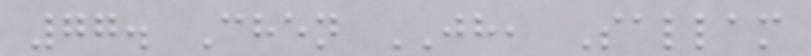77. Chen JH, Sallam
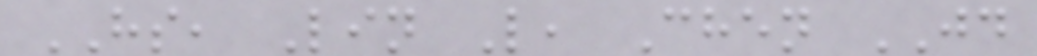HS, Lin L, Chen JD
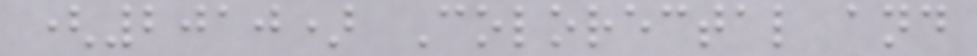(2010) Colorectal and
